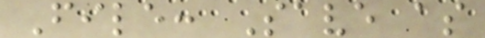File: Save as
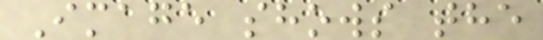Image shows the
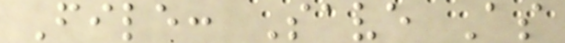File: Save As
